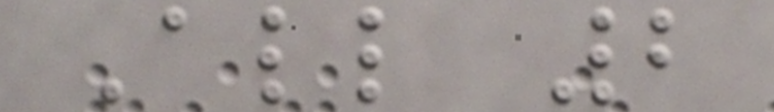All 2
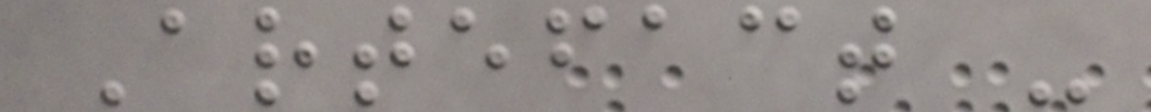Artefact -
